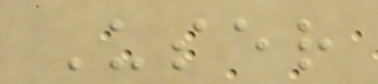User
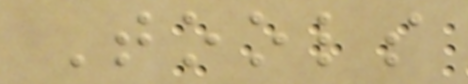Tools
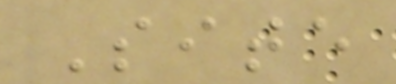Site
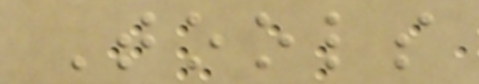Tools
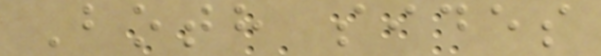Both sides
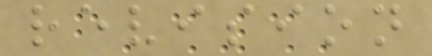revision
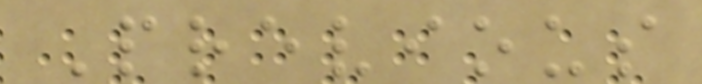Previous
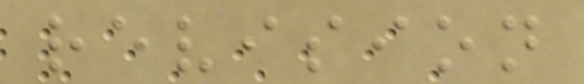revision
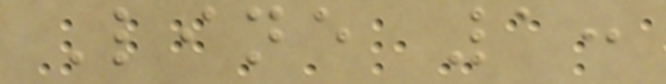Line 1:
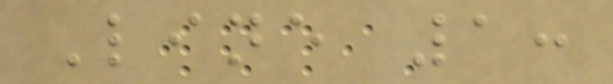Line 1:
